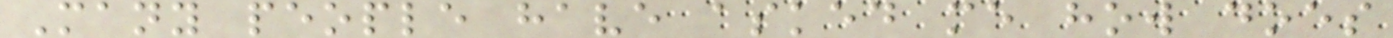Many people have asked me how does
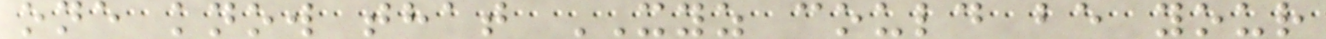one know that XYZ could be your
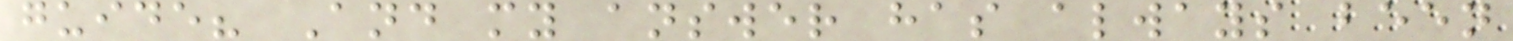guide? And my answer has always been
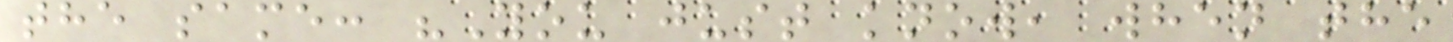the same: "You just know, when the
